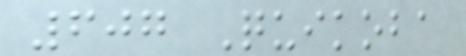607 Quikoba
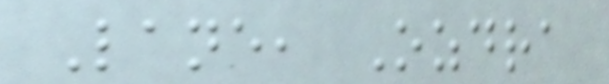Lane, Ozdra
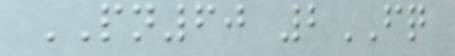PN60 2FQ
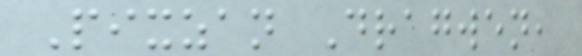Pixzan Dragwen,
